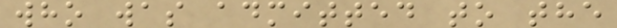who was admitted to the
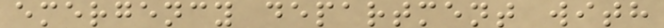emergency department with
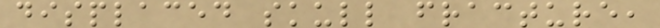displaced skull fracture,
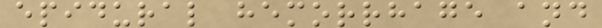epidural hemorrhage and
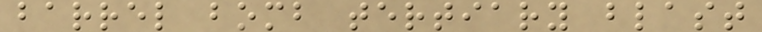barrel bomb tertiary blast
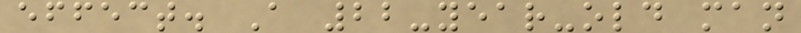effect. A 22-year-old man
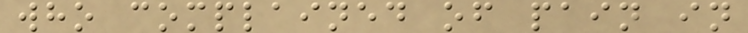who complained of pain in
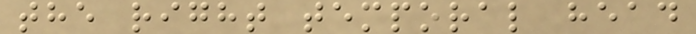the right temporal head
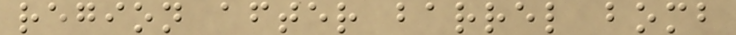region after barrel bomb
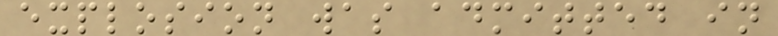explosion was admitted in
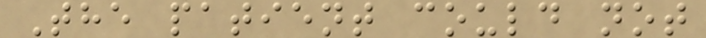The patient could not
